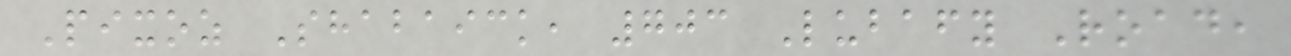Pixoz Shabaick, 703 Lubafy Road,
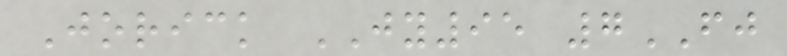Jorick JY95 7FJ
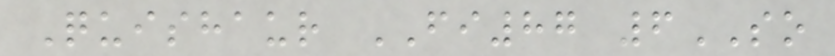Quishaur FI87 6SO
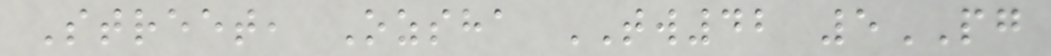Street, Ozsha TW42 5PG
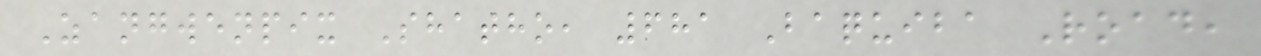Zangwenpix Shatho, 681 Baquiba Road,
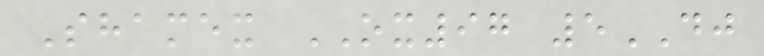Shamex OX97 5DJ
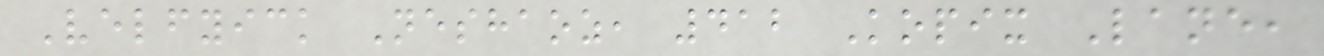Velfyick Neshaoz, 412 Kopix Lane,
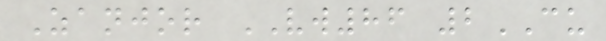Zanjor VW86 2CU
